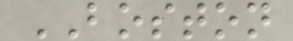BOSTON
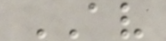AV
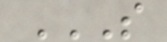S
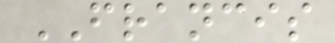FRANCIS
